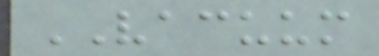VACUUM
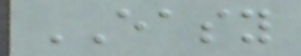EASY
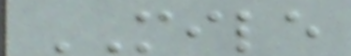MILE
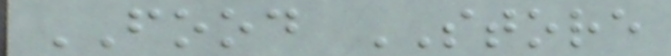FOOD STORE
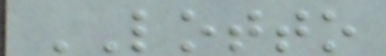LOTTO
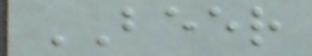BEER
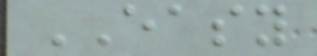EASY
